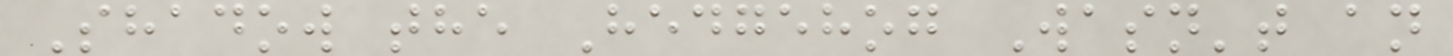Shadow the Hedgehog Wasn't an
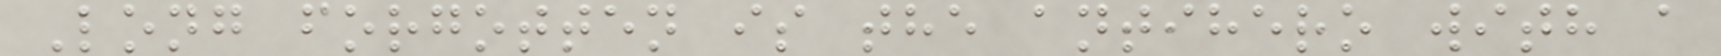Long forgotten is the antihero with a
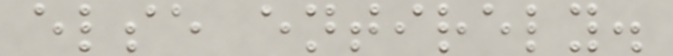else entirely.
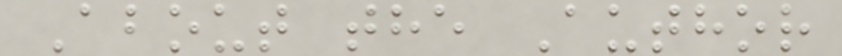About the Author
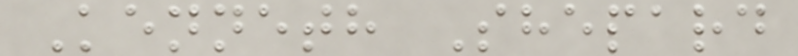Kenneth Shepard
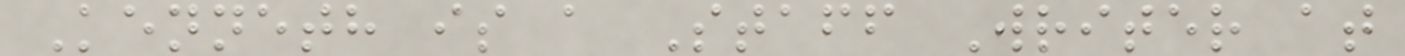Kenneth is a Staff Writer at
